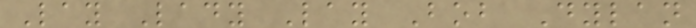Lay Lady Lay Bob Dylan
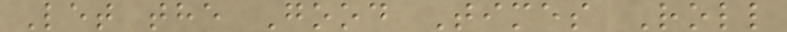Let the Good Times Roll
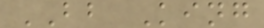BB King
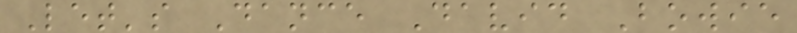Let's Dance David Bowie
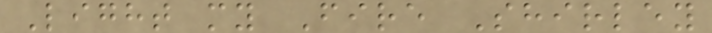Light my Fire Shirley
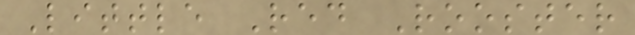Little Red Rooster
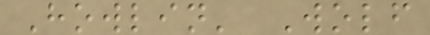Howlin' Wolf
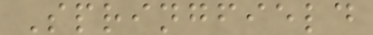Springfield
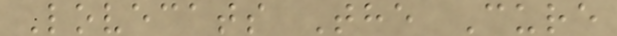Lovecats The Cure
